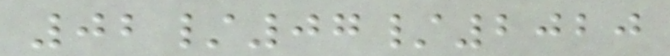02/07/2020
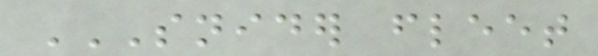SNIDER FLEET
